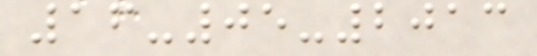16-05-2013
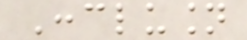Conclusion
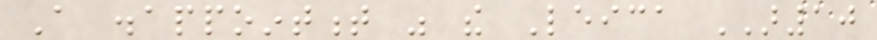A disappointment was the Leica AR10
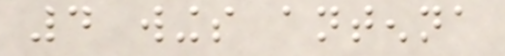4 wings antenna
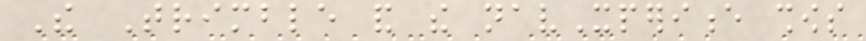The Trimble and the navXperience shows
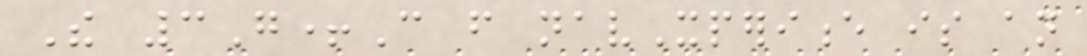The 3G+C from navXperience is an
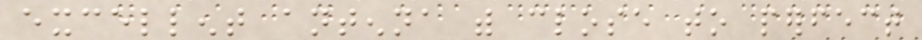excellent antenna with close to perfect
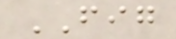FIG
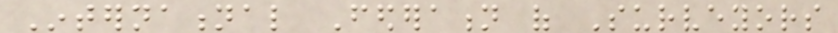International Federation of Surveyors
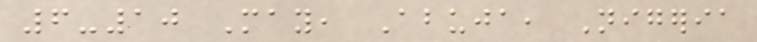6-10 May, Abuja, Nigeria
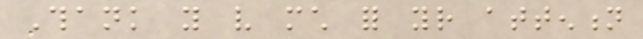Thank you very much for your attention
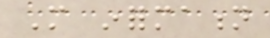More information
